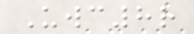Uwc8r
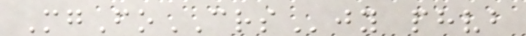MgFoCRSjy phvb
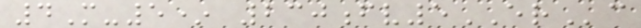4M-5* 230fv5ERc
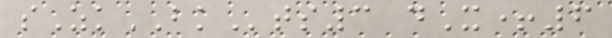sZkBKts3 dX+6
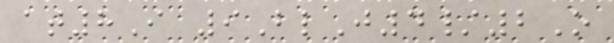at8I 9BlJ4/2O
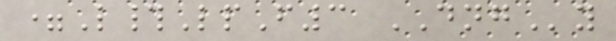=L#LpF3 DNGy
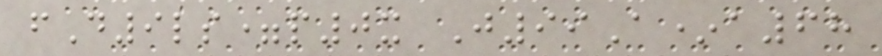fD9ls=p0x J99A*a68
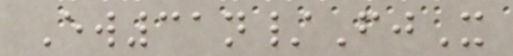Ew31n/FjX
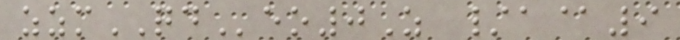zzmQDeo0Z /a@9
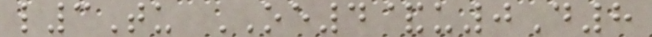l3Tu OE4&u0D8
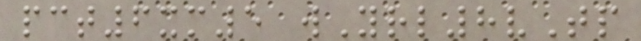pct6xm5 wYrl8vTp
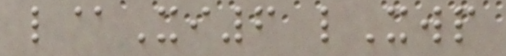l@Xi6 lXwp
